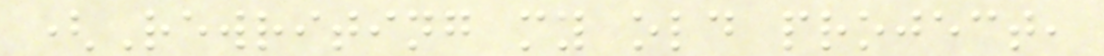(Rewriting my old project,
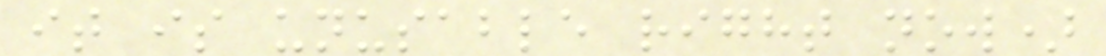it is unusable right now)
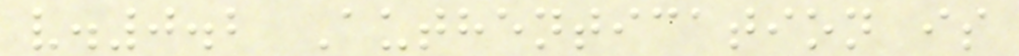v.0.2 Authentication is
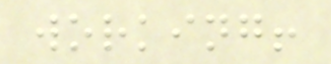working!
